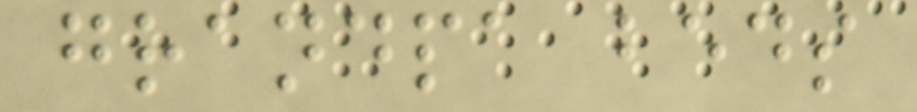grandpa beds
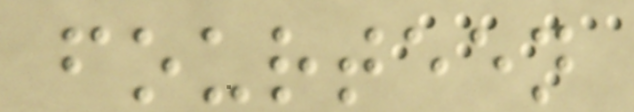fourteen
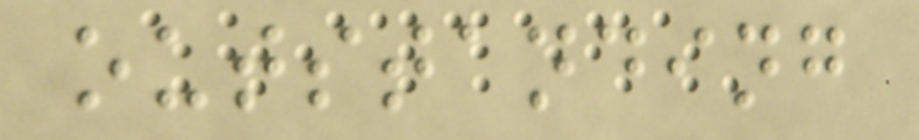outstanding
